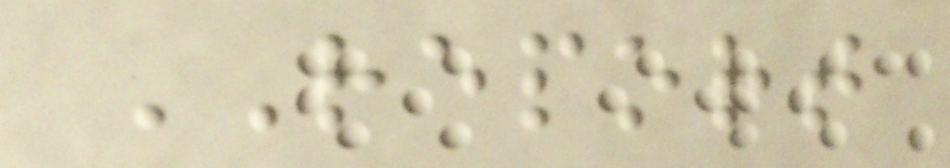REPORT
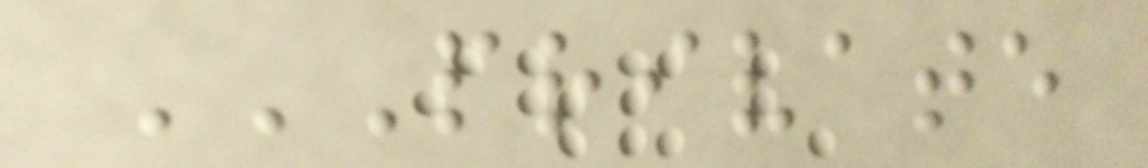PRIVATE
